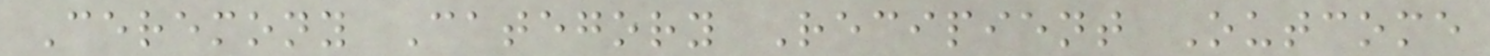Ceremony Category Recipient Outcome
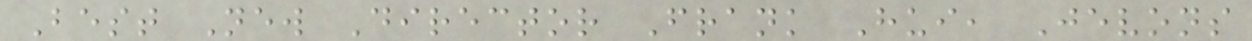Best New Director Frank Hui, Jevons
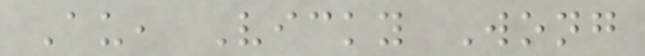Au, Vicky Wong
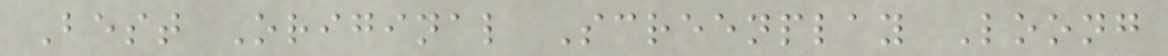Best Original Screenplay Loong
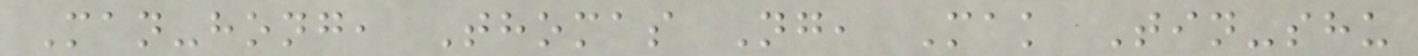Man-hong, Thomas Ng, Mak Tin-shu
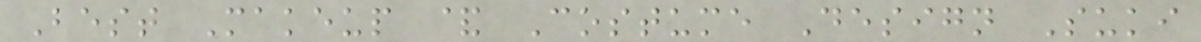Best Makeup & Costume Design Suki
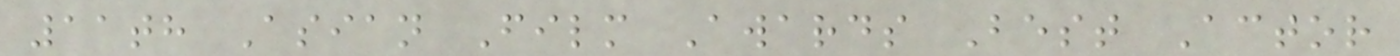11th Asian Film Awards Best Actor
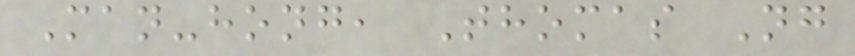Man-hong, Thomas Ng
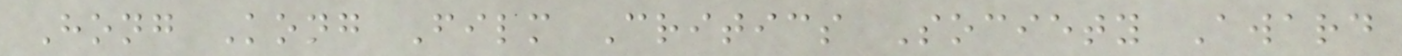Hong Kong Film Critics Society Award
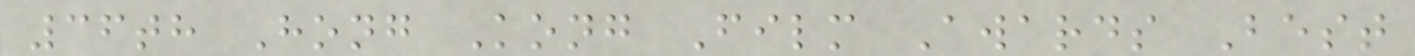36th Hong Kong Film Awards Best
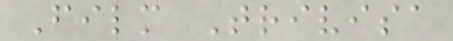Film Trivisa
